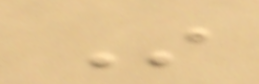In
